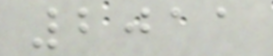2011
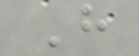H
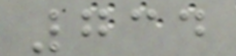734
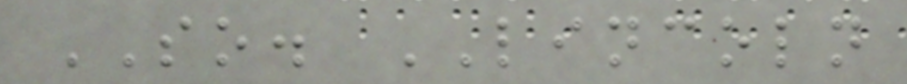SO. LINCOLN
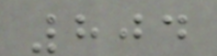804
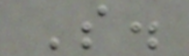S.
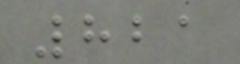821
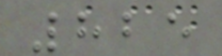825
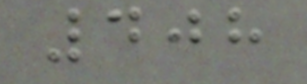408
